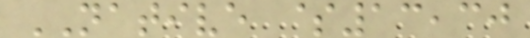NATIVE $13,30
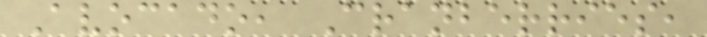Avocado, Cranberries,
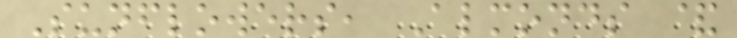Sunflowers, Almonds &
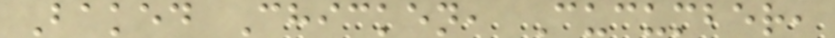Baked Chicken, Cucumber,
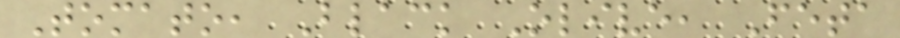Tomato, Black Olive, Feta
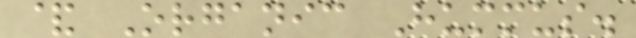& Organic Hummus.
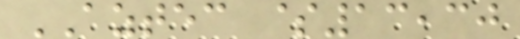AZTEC $13,30
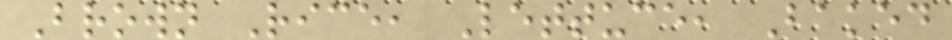Brown Rice, Lettuce, Baked
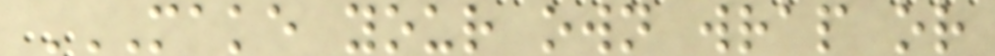MAKE YOUR OWN WRAP OR
